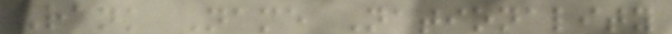Rank Name Nationality
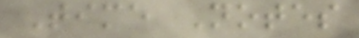Time Notes
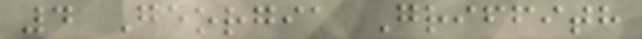4 Georgia Griffith
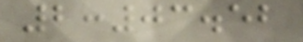2:03.52
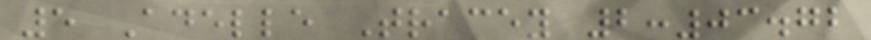5 Adelle Tracey 2:03.72
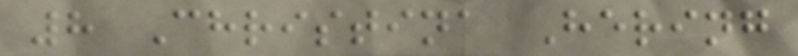8 Christina Hering
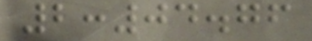2:04.76
